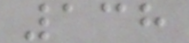138
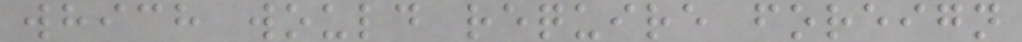which would require foreign
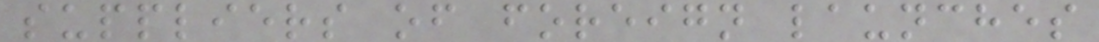suppliers of foreign launches
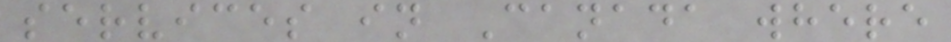services in Canada where
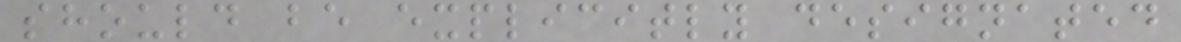should be explicitly designated
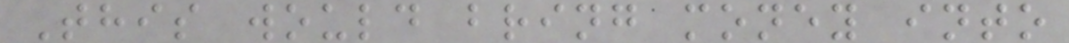This would bring money into
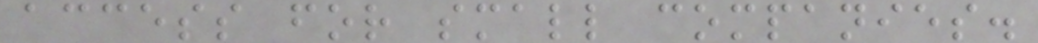access for small companies.
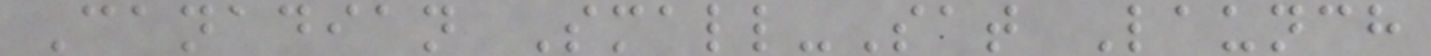Canadian Small-Sat Launch
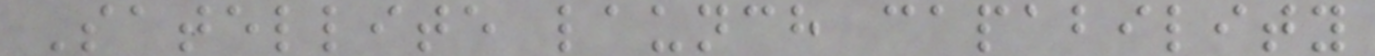Satellite launch capability
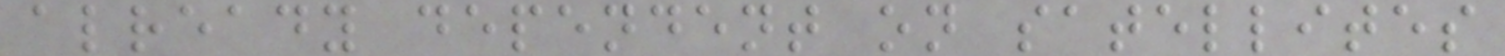already dependent on satellites
